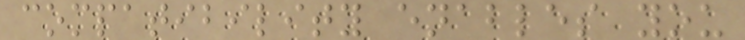compatibility enables you
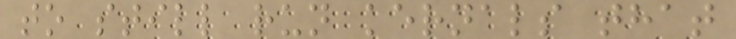to still run kernals that
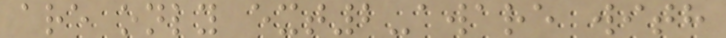are only ext2-aware with
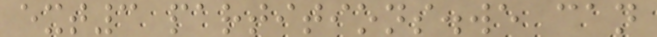ext3 partitions.we can
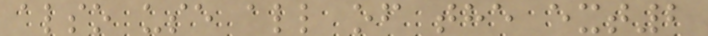also use all of the ext2
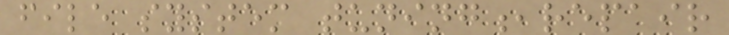file system tuning,repair
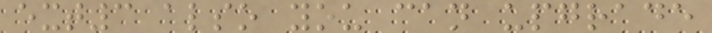ext3 also you can upgrade
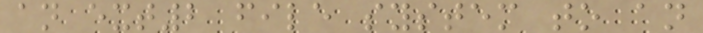an ext2 file system to an
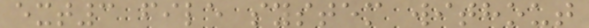ext3 file system without
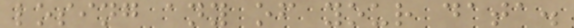losing any of your data.
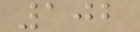102
